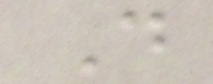D
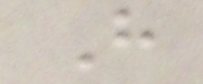H
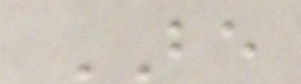BE
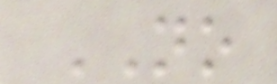NO
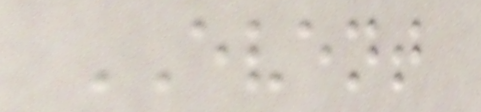EVENT
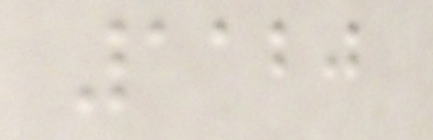1120
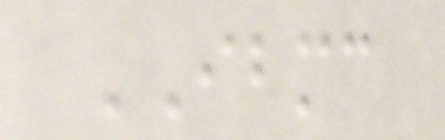IBMC
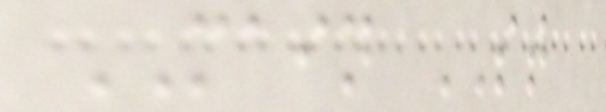MAIN ST
